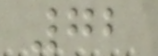72
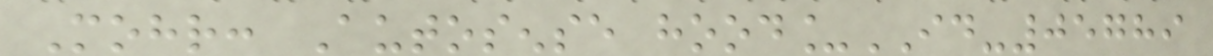Mohr: Autosense hood_ID-05789
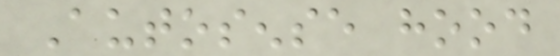Autosense hood
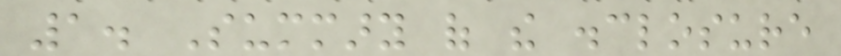1. Summary of the disclosure
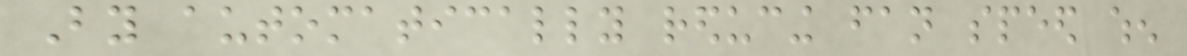By automatically reducing fan speed when
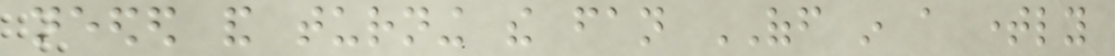needed and turning the fan OFF in a timely
